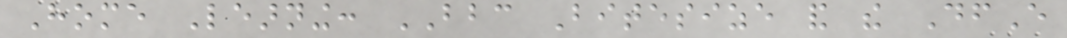Home Learning: BBC Bitesize and the DfE
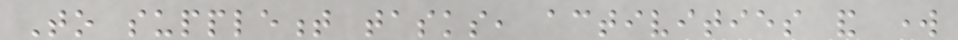To supplement tasks, activities and work
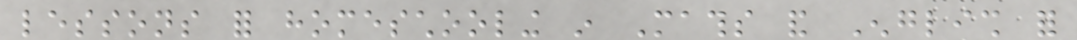lessons for homeschooling in Maths and English for
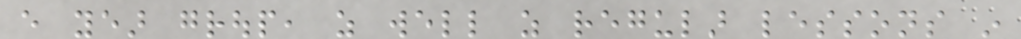every year group, as well as regular lessons in
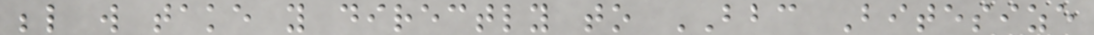below will take you directly to BBC Bitesize
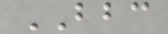BBC
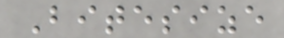Bitesize
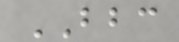BBC
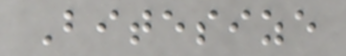Bitesize
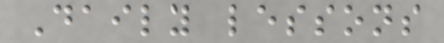Daily lessons
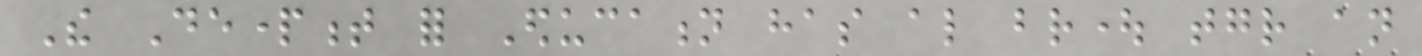The Department for Education has also brought together an
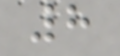8
